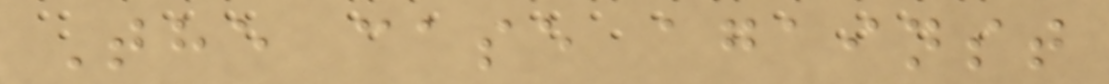The case against
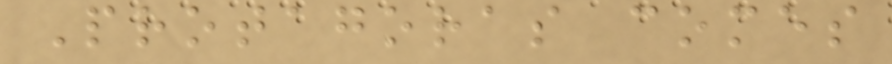Protagoras comes
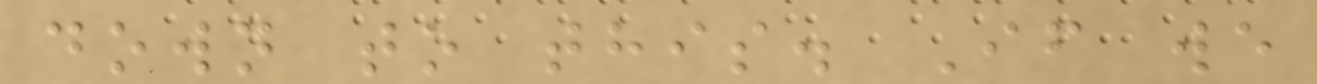down to this. If we
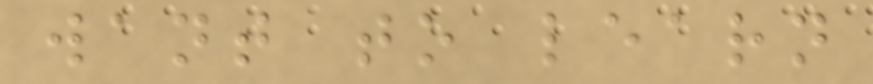want to learn
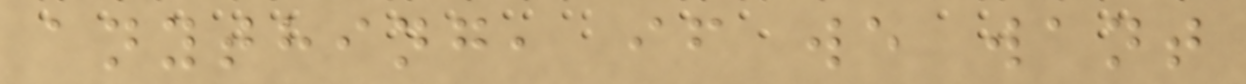anything, if we want
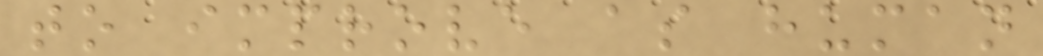to improve as human
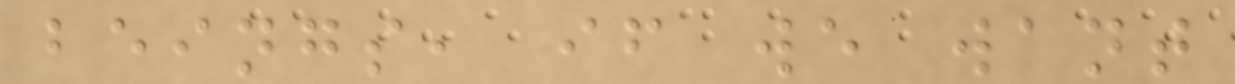beings, if we want
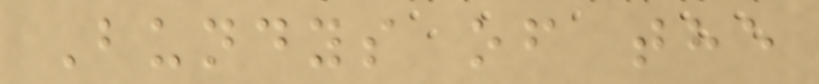Bundys of the
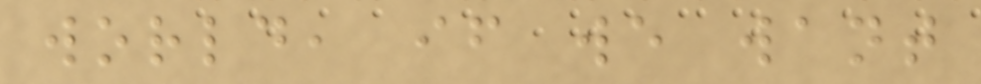world, if we want
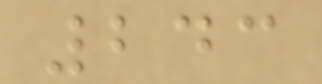243
